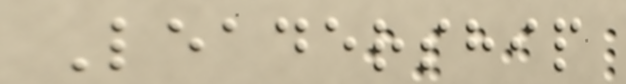Leadership
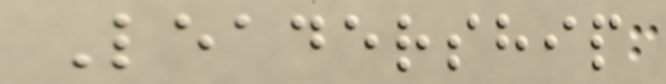Leadership
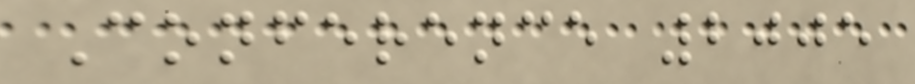Conference 2005
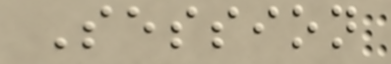Session
